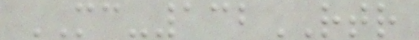MC-132RTR
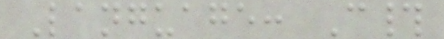Language: C#
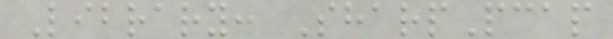Library: SharpPcap
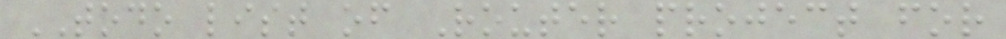TODO list of Router project for
